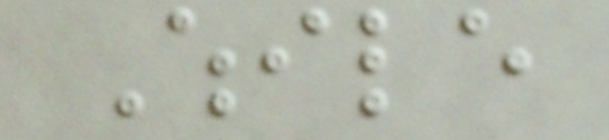While
